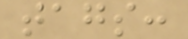tags:
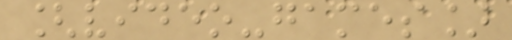[video-games]
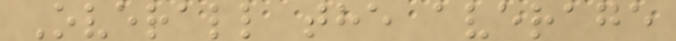Overall the average
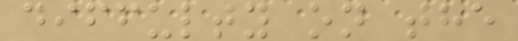diffulty on the
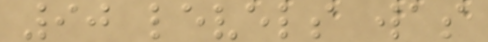90 levels was
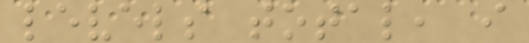levels total, i
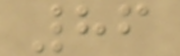86
